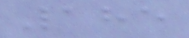185
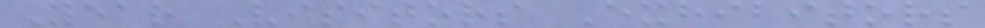Year Visitors Exhibitors
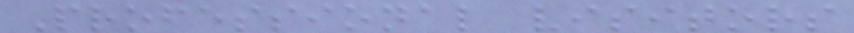Professional visitors
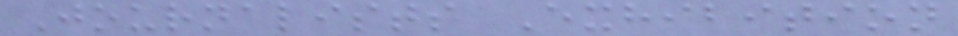Journalists Exhibition
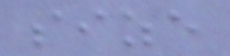size
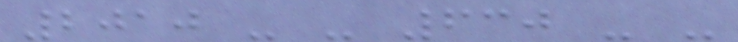2010 - - 630 - -
